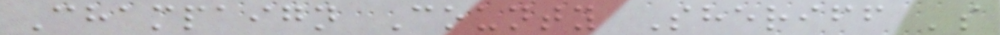Champaign County Sheriff 's
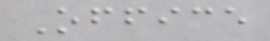Office
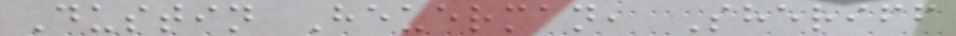Dustin Heuerman, Sheriff
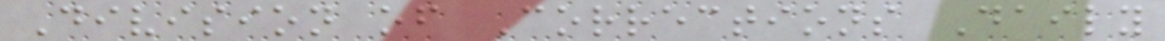Division of Corrections Daily
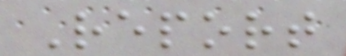Report
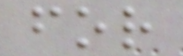for
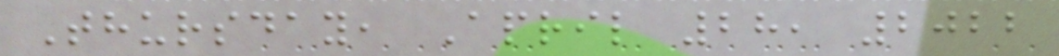Thursday, April 28, 2022
